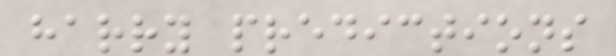harry predictions
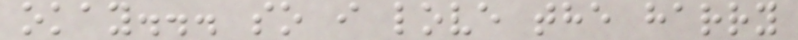okay... so i love the harry
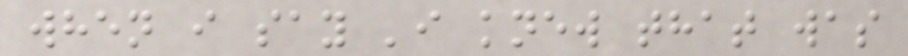when i say 'i knew that was
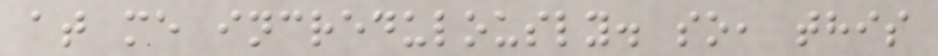at me incredulously. so, this
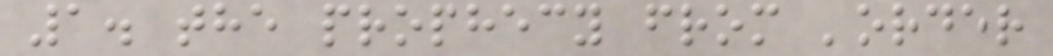1. the prophecy from 'order
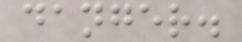danger.
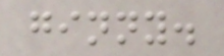ginny.
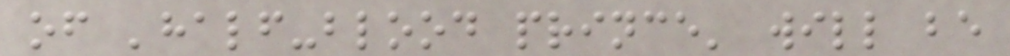of 'half-blood prince' will be
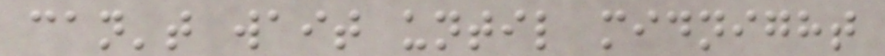can't wait until midnight
